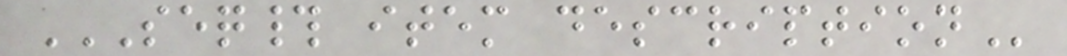SEQ# ITEM DESCRIPTION
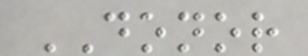DONOR
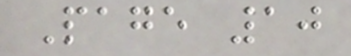Page 10
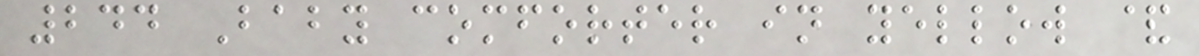244 Baby comforter in yellow &
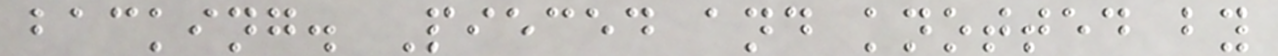backing. Pieced and knotted by
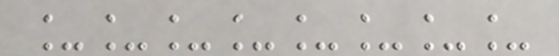________
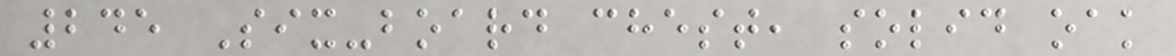245 Six-board chest, solid oak
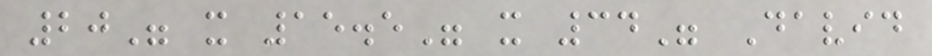20" x 15.5" x 34" David
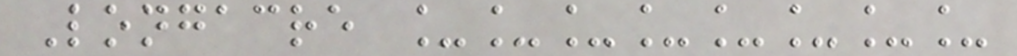Longacre ________
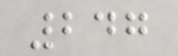247
